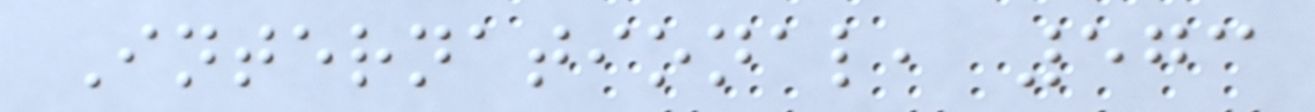International, 573
